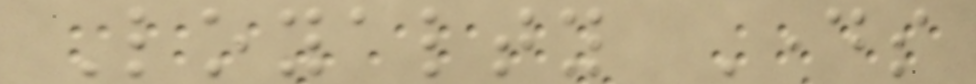Loyalty Days
